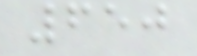650
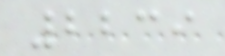2239
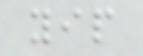yip
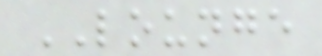LOUNGE
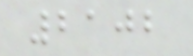2102
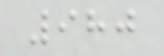980
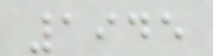1945
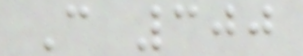C 300
